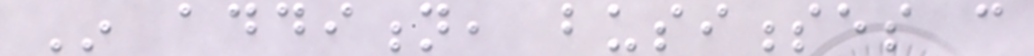In addition, businesses can
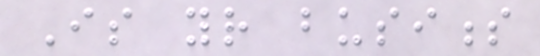Is your business
